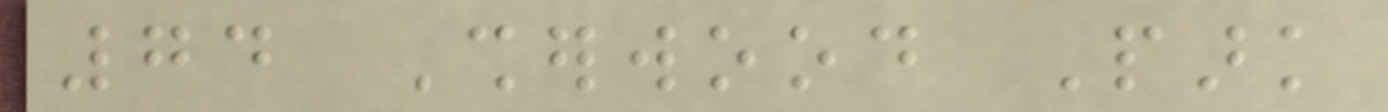74 Sherwood Park
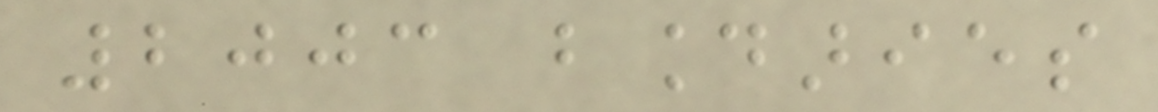2003 boundaries
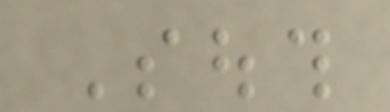South
